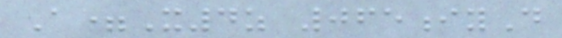A=X4z 065iyD
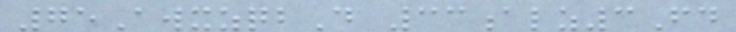75AwxzqbD 33alz3Fd
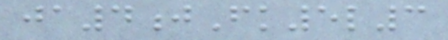ja4jFk5l3
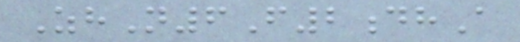ZhN6F2dhA
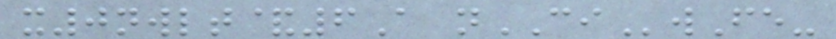x0nwlt&6A nCIwFe-
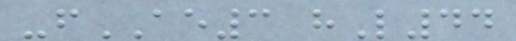-fAE3 hL44
